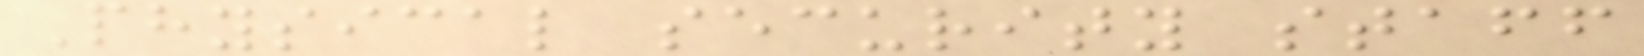Physical security staff
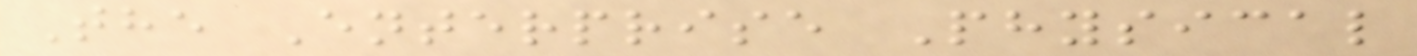The Enterprise Physical
